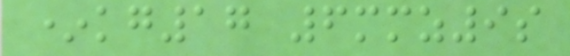*kg17 6mmz9s
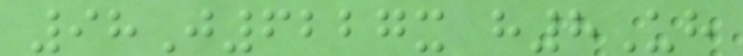98J6227x h8Uh
